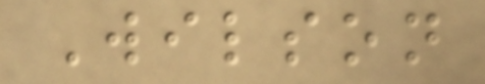Wilson
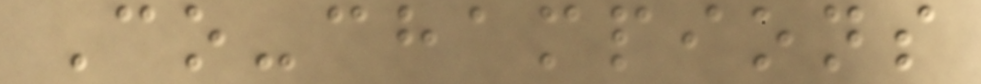Co-champions
